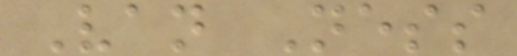Van Ness
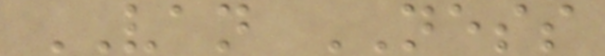VAN NESS
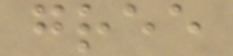gree
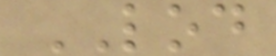LOD
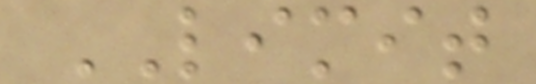LIMIT
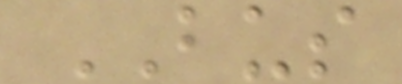BUS
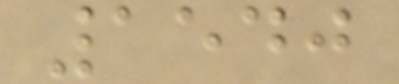1540
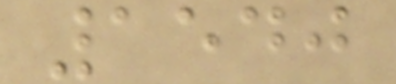1540
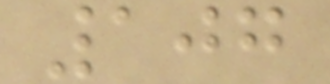107
